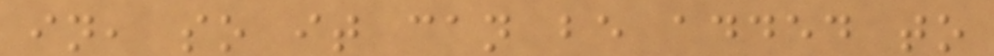in, so it can be added to
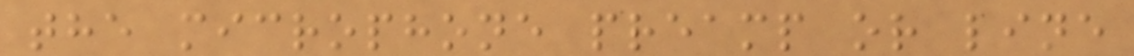the microphone preamp or line
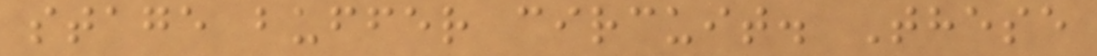stage buffer circuit. These
